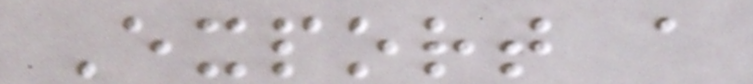Export a
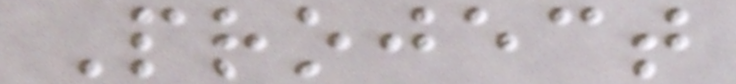Project
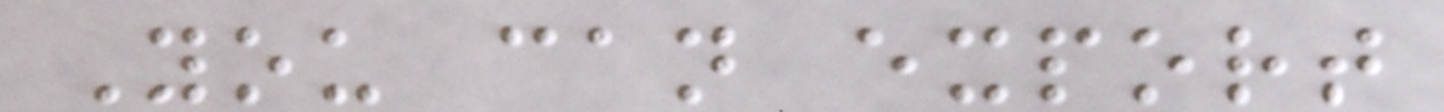You can export
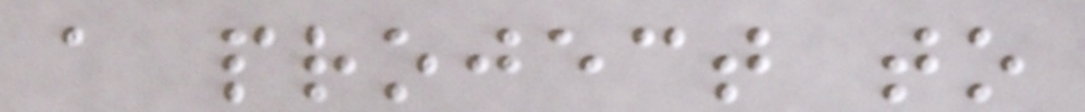a project to
